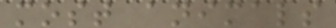most animals
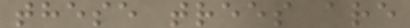these trees are
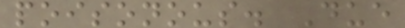poisonous. Due
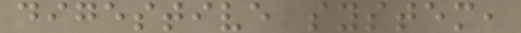digestive system,
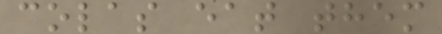colas eat them
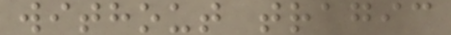without tragic
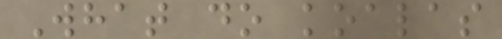What do koalas
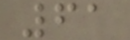61
